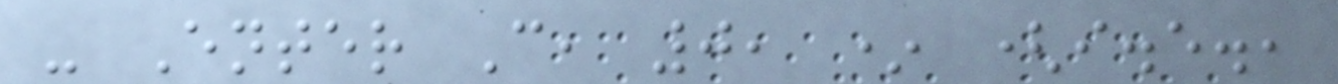- Enter C, 0, * (i.e.,
